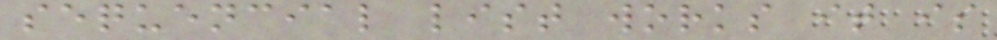sequencial list works it is
